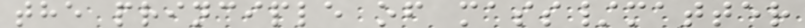the principle of mass/matter
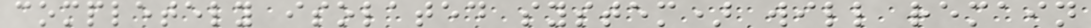completely isolated system) will remain
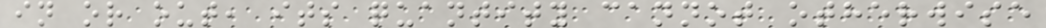in or out, its quantity cannot otherwise
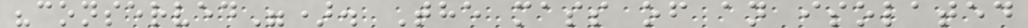"conserved"). The mass of an isolated
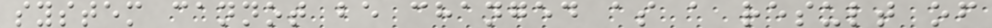system cannot be changed as a result of
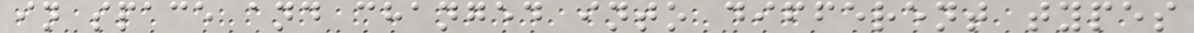in space and changed into different types
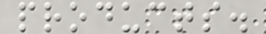products.
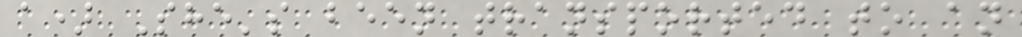a) She's been transported to an
